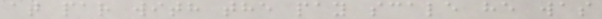at par with the pay scale he was
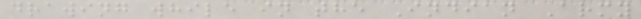drawing while in the Indian Army
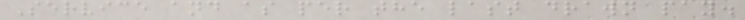Service and as per the last drawn pay.
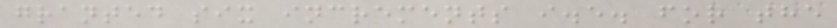granted six increments i.e. for the
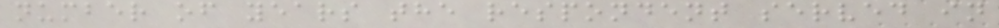number of years the respondent served in
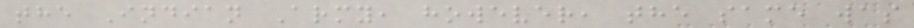the Indian Army, however, the same was
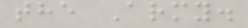the Army.
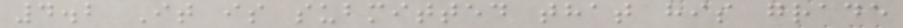4.2 It is submitted that his grade
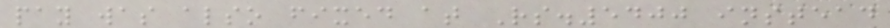pay was also fixed at Rs.5400 instead
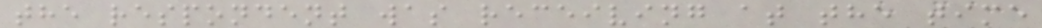the respondent was receiving at the time
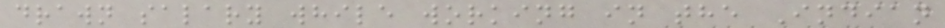drawn salary while working in the Indian
